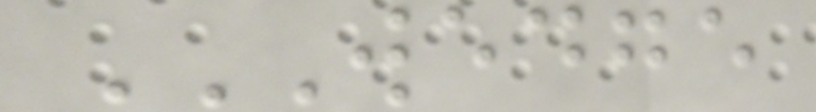WEDGE
